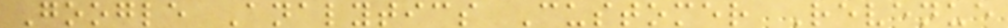Google Analytics Customer Revenue
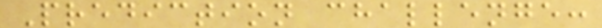Prediction challenge:
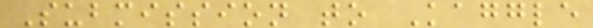Submission to Kaggle
